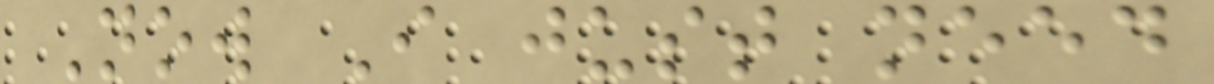Now I just need
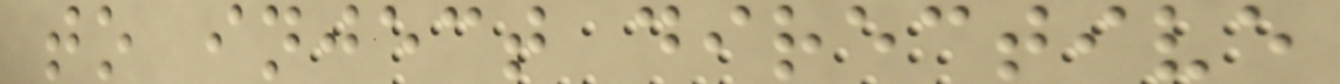to inject directive
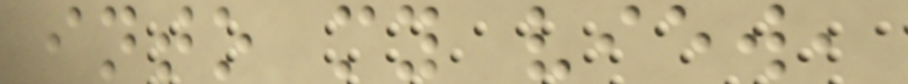into my view,
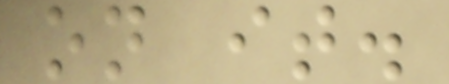on it.
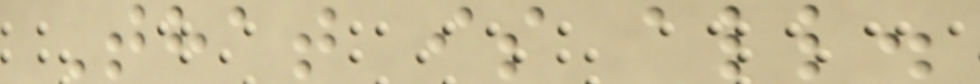That is all.
